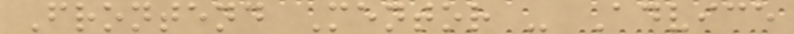Frontend Mentor - Advice
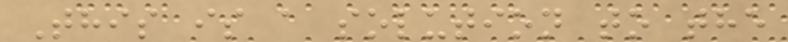This is a solution to the
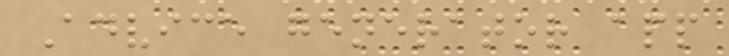Advice generator app
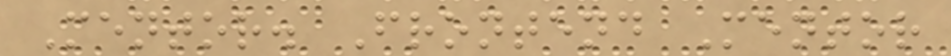Mentor. Frontend Mentor
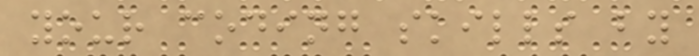your coding skills by
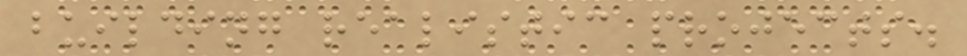building realistic projects.
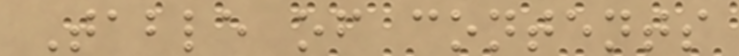Table of contents
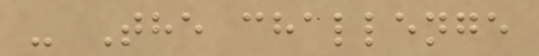- The challenge
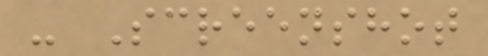- Screenshot
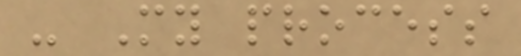- My process
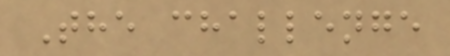The challenge
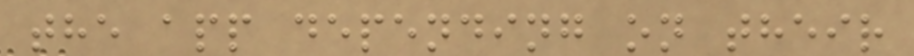the app depending on their
